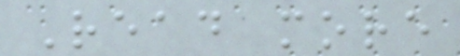Read more
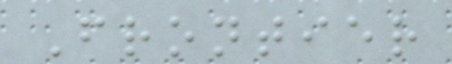Frontier
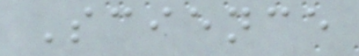Science
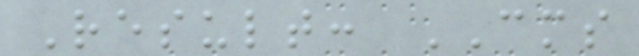Result: CMS
